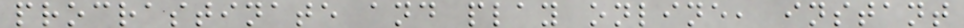procrastinate and play online, instant
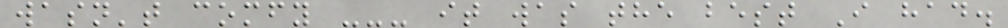wasn't comfy --- it was the best I had.
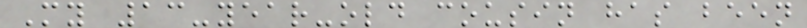My 13-year-old cousin has been
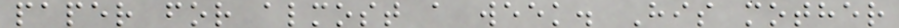paper for almost a week. His mother
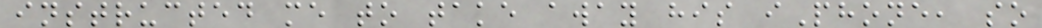instructed me to take away his iPhone, so
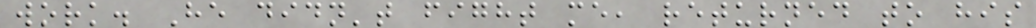work. He didn't fight me, returned to his
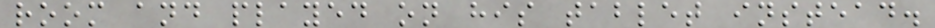room and played on his tablet instead.
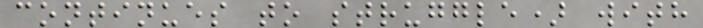continues to struggle) with
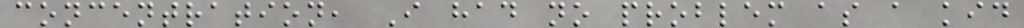concentration, I had no problem as a kid
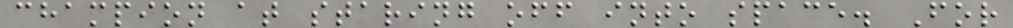champion at staring off into space. For
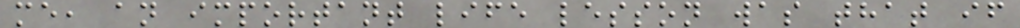me, an important life lesson was that if
